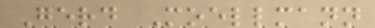Gerd Moellmann
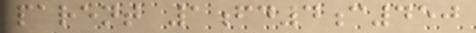parent 1fd4c450
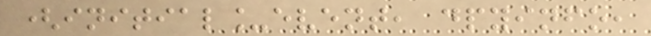(initial_event, dpyinfo,
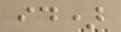id)
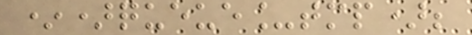*)queue_tmp);
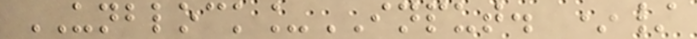UNBLOCK_INPUT. */
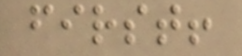first!
